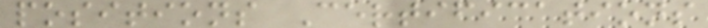positions Certifications
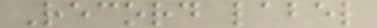Record label
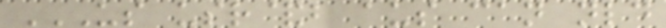US USR&B AUS CAN NLD
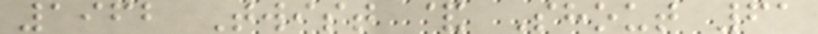1962 Twist & Shout 61
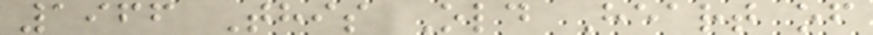1966 This Old Heart of
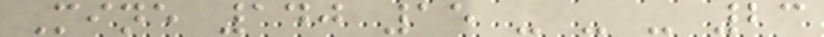Mine 140 15 - - - 23
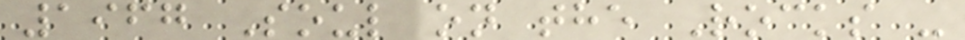1967 Soul on the Rocks -
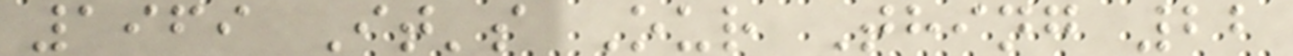1969 It's Our Thing 22
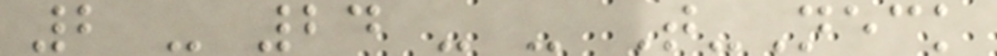2 - 24 - - T-Neck
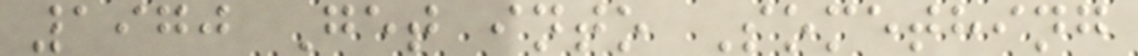1970 Get into Something
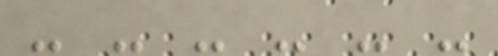- - - - - -
